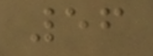56
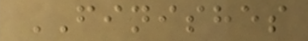FINISHES
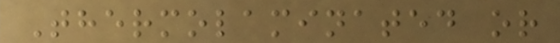Thermolaminated or
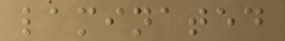laminated
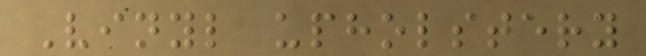Vinyl upholstery
